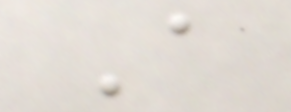A
